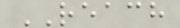REACH
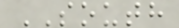SOUTH
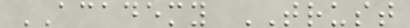ACADEMY TRUST
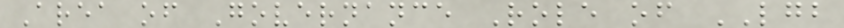Area of Governance Role of LGB
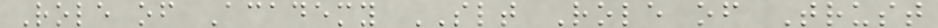Role of Academy SLT Role of Trust
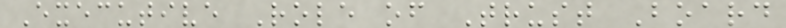Executive Role of Trust Board
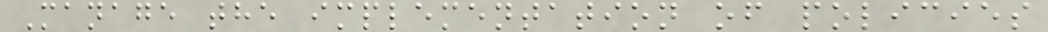Manage the implementation of policies
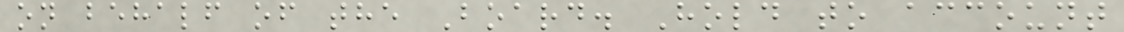on behalf of the Board. Hold to account
